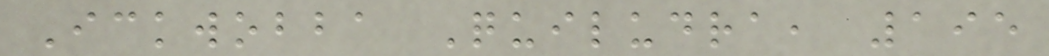Ickwobba Quiludra, 195
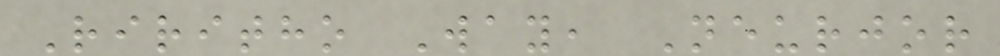Riritho Way, Neurjor
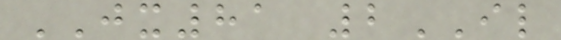JX81 2IL
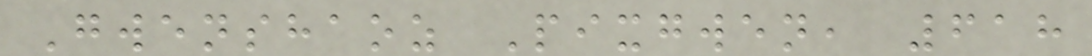Gwenshaoz Pixgwen, 618
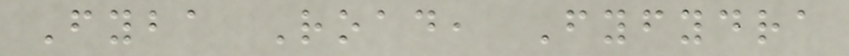Fyba Road, Fyfydra
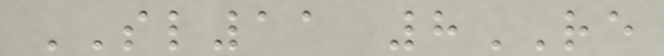SL11 8RE
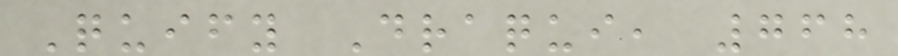Quify Draqui, 768
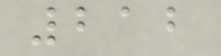212
